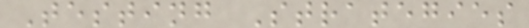Testing Strategies
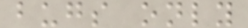bugs only
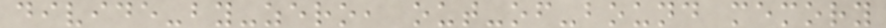divide-by-zero, out-of-bound memory
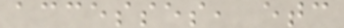accesses, etc
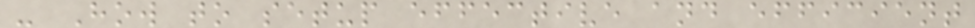- How to setup effective and efficient
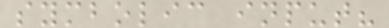symbolic input?
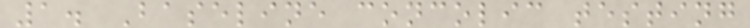1. Baseline concolic testing
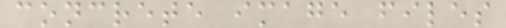concrete image files
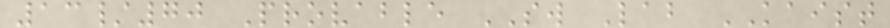13/70 Provable SW Lab KAIST
